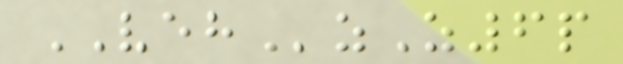VEHzZ6p
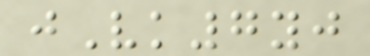jVk7yj
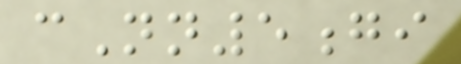cNn5gi
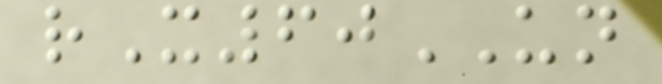rX60UN
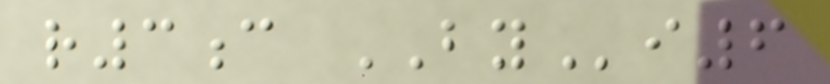r3c BYi6
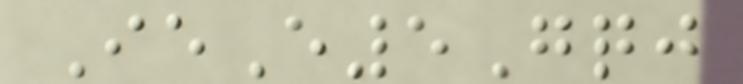IeE5Gqj
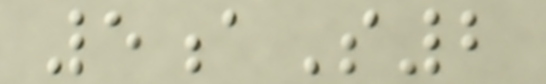5aS2
